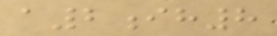a2ih8
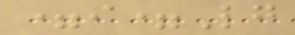=i=Lg
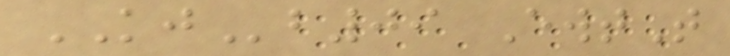KJb09 EwtT
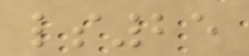ls25
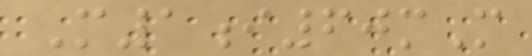M1i60mM
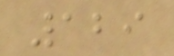129
